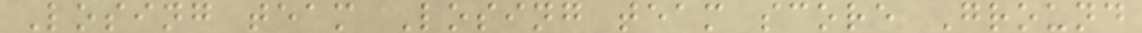Losing team Losing team score Ground
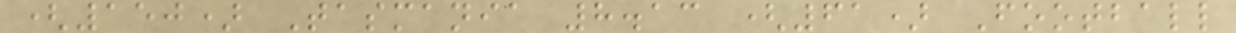(150) Tasmania 8.13 (61) Football
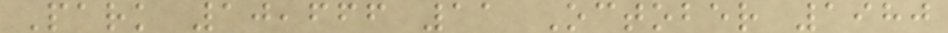Park 10,666 11 October 1980
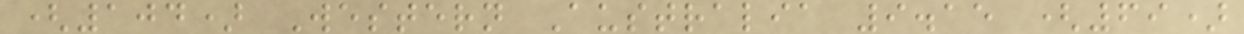(104) Western Australia 9.15 (69)
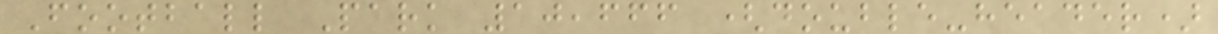Football Park 10,666 (double-header)
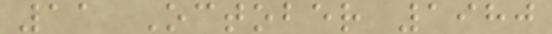11 October 1980
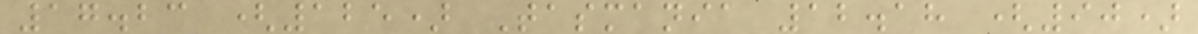17.23 (125) Tasmania 12.18 (90)
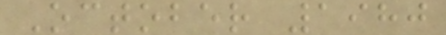October 1980
